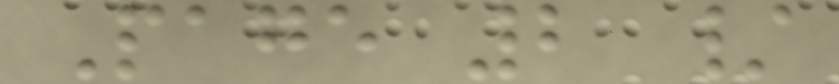Page 2 /
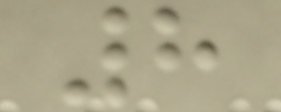8
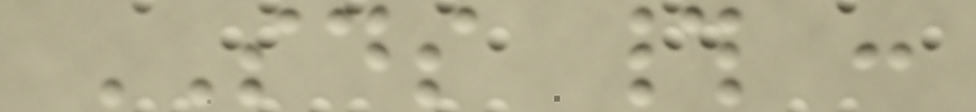SDS # :
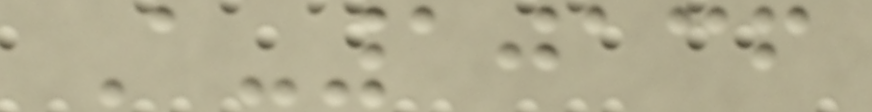A-10136
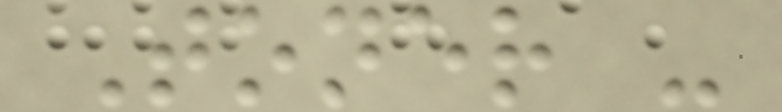Toner -
